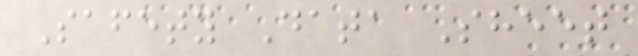Safety Data Sheet
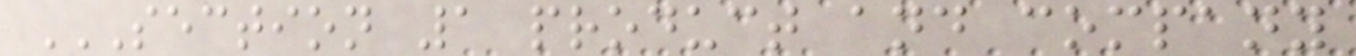SECTION 1 PRODUCT AND COMPANY
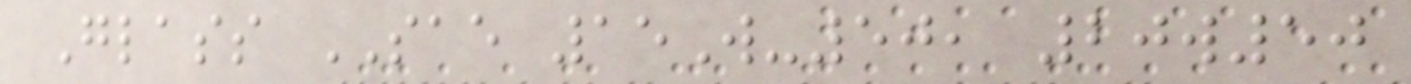Glass SAE 15W-50, 20w50
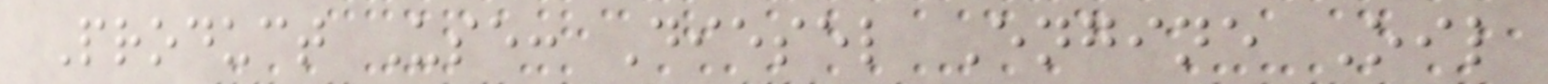Product Use: Diesel Engine Oil
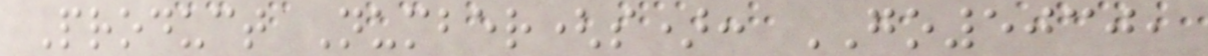Product Number(s): GO5030,
